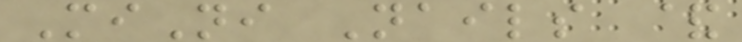MiNi Nails &
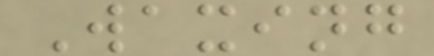Waxing
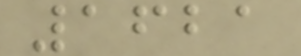1621
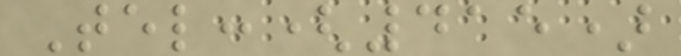Tel:(415)
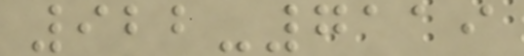922-7119
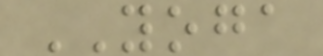YOGA
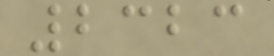2323
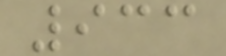933
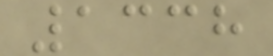1338
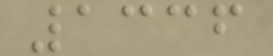1336
